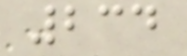234
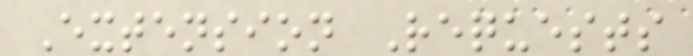Extension Requests
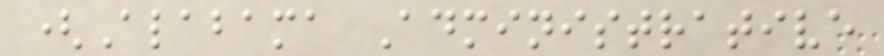(Alabama Administrative
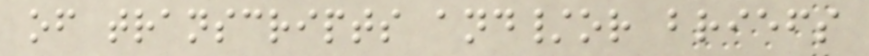of transcripts and/or briefs
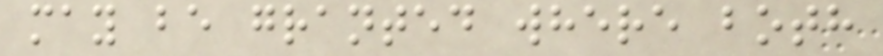may be granted where both
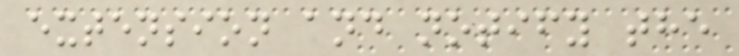extension and notify the
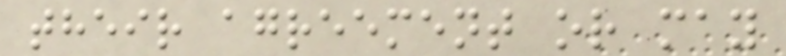their agreement or may
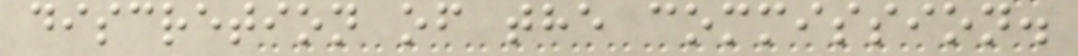discretion of the commission.
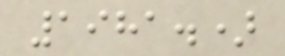1981.)
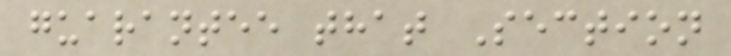guarantee that Section
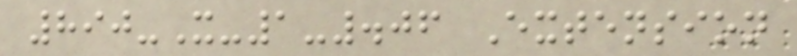890-X-1-.06 Extension
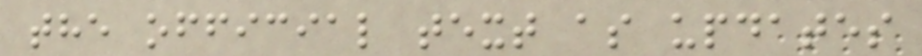the official text as updates
